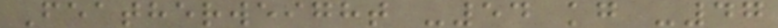Featherweight -54 kg -47
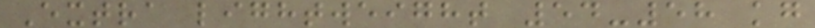Extra lightweight 54-58 kg
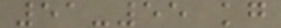51-55 kg
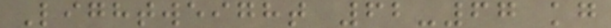Lightweight 62-67 kg
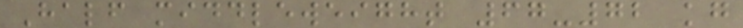Half middleweight 67-72 kg
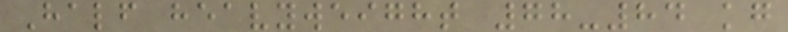Half heavyweight 78-84 kg
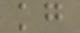kg
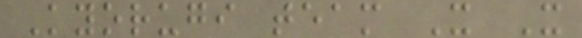Kyorugi team X X
